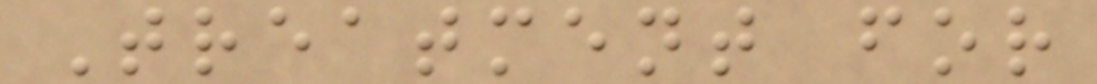Treatment for
